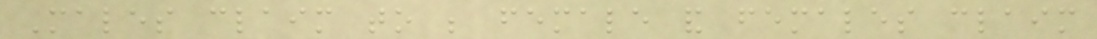Males claim to be female and females claim
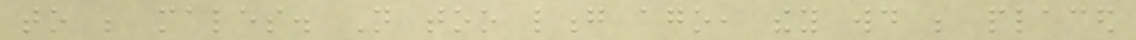to be males. Not too long ago, they would be placed
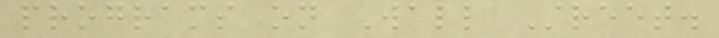programs on Wall Street.
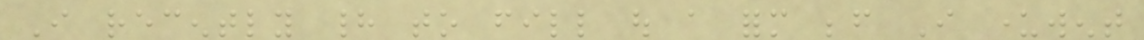I recently had to fill out a form before I underwent
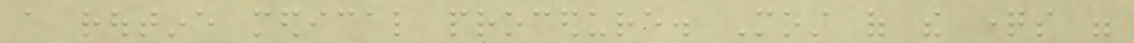a routine medical procedure. Most of the questions were
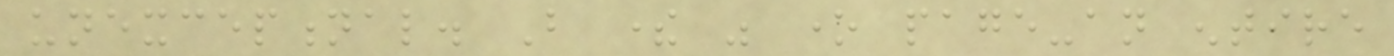unexceptional. But there was one page-an entire
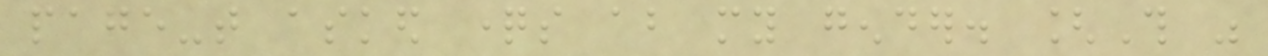page-that asked questions about my gender. [This was
